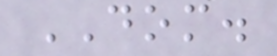DOM.
